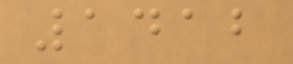1412
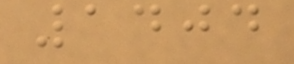1404
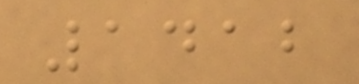1412
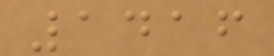1416
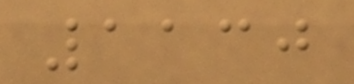1130
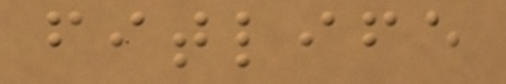fitlife
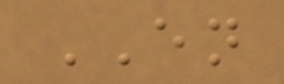EN
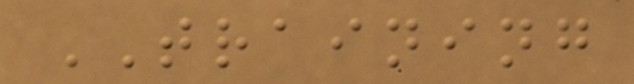TRAINING
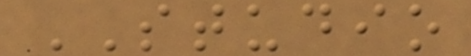STUDIO
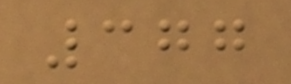377
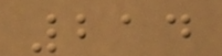214
